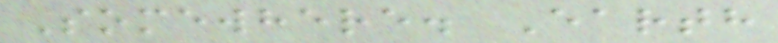Somewhere. Earth
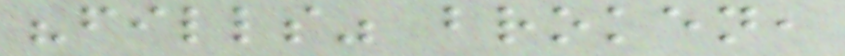"fills" broken,
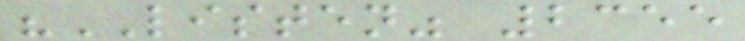"LISTEN" 2355
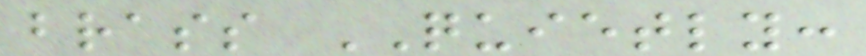brass QUIETLY:
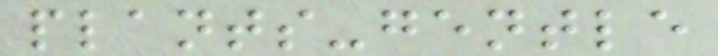plants-gentle
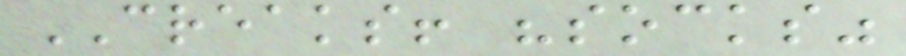CREAKS! "socks"
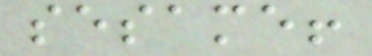sesame!
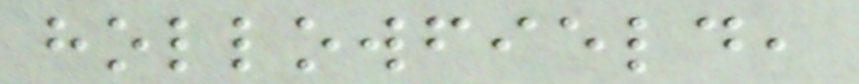hollowfield,
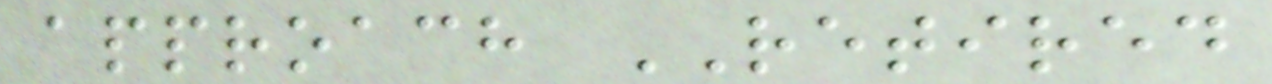approach RETIRED
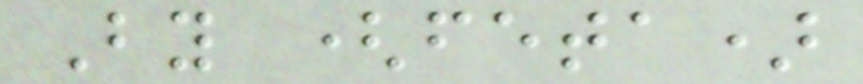By (feta)
